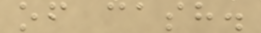of cash.
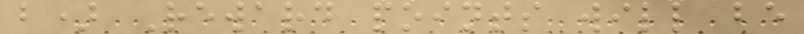b) Reward points will be
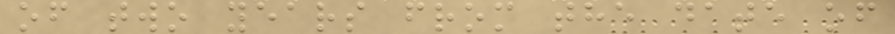of two years from the date of
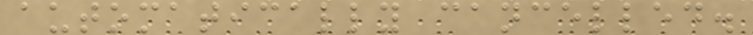automatically cancelled.
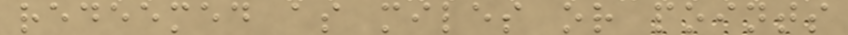redeemed as miles or points
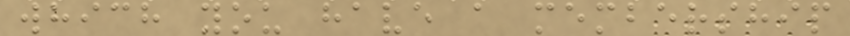which you have a membership
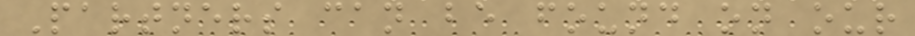Partners can be found on our
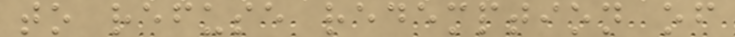to refuse redemption of
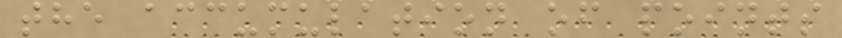the accumulation of points
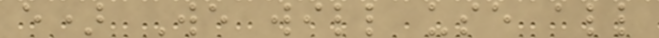e) We will use all
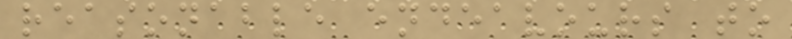reasonable endeavours to
